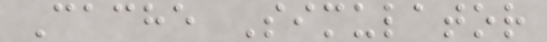Cache Simulator
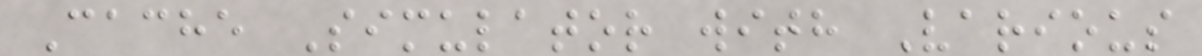Cache Simulator with Various
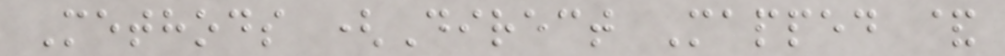Methods (Direct Mapped &
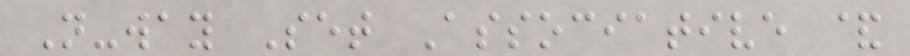N-way Set Associative &
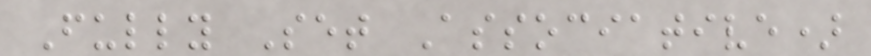Fully Set Associative)
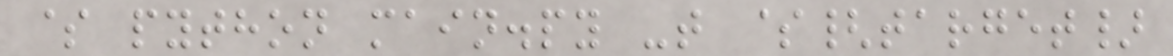$ python main.py -t ${target}
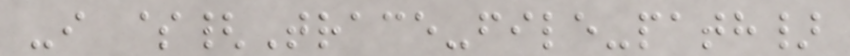-i ${Trace-file-path}
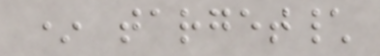* target\
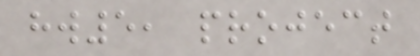hw5, project
